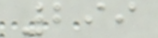299
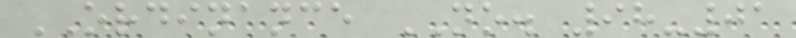ORDINANCE NO. 98-01
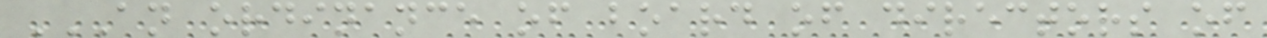AN ORDINANCE OF BOARD OF DIRECTORS OF
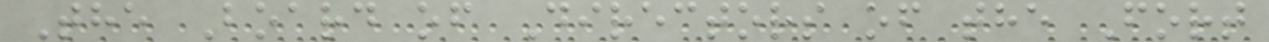The Board of Directors of the Fort
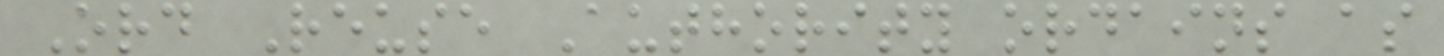Ord Reuse Authority ordains as
